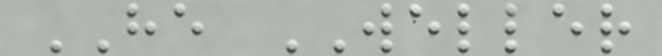HE WELLER
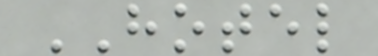HOTEL
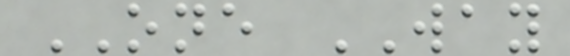ONE WAY
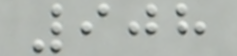908
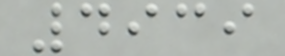4939
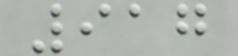917
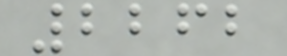2262
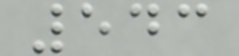543
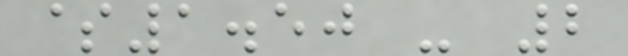$1.50 - 2
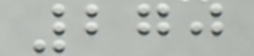270
